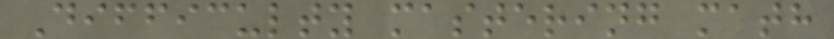Difficulty mastering math
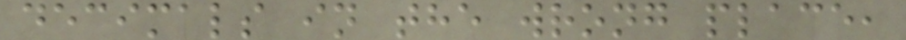decimals in the wrong place,
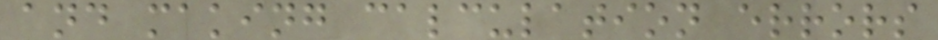and making calculation errors
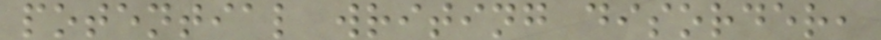potential writing disorder,
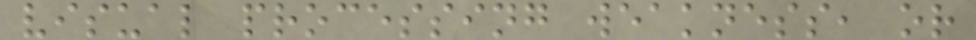visual processing weakness, or
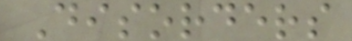Disorders
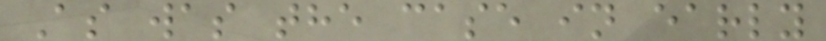As was the case in early
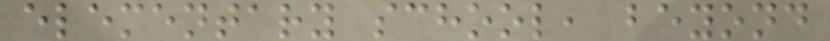elementary school, beyond
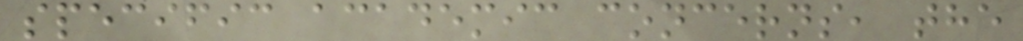specific academic concerns, the
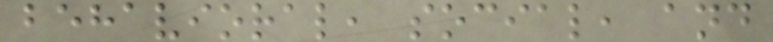behavioral, social, and
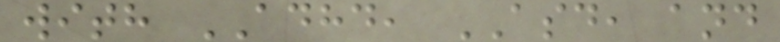with ADHD, ASD, and
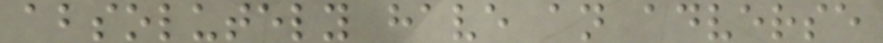absolutely have an adverse
